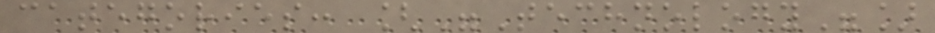categories: ["Technology"]
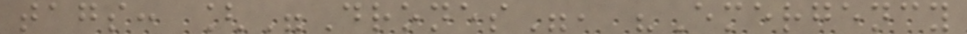tags: ["Drones", "Emergency
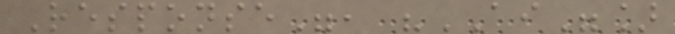Response", "AI"]
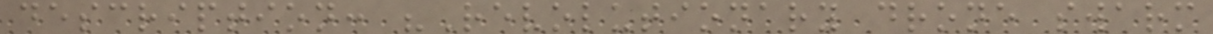description: "Revolutionary drone swarm
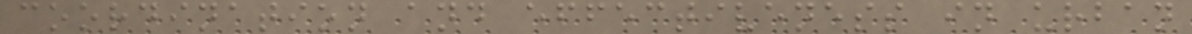coordination and effectiveness in urban
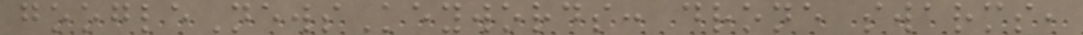googleNewsKeywords: drone swarms,
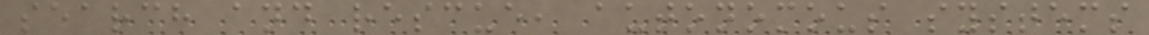search and rescue, autonomous systems
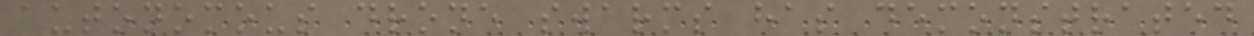autonomous drone swarms has demonstrated
